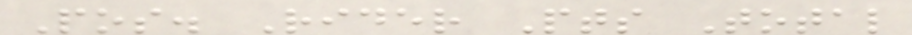Pos. Rider Pts Total
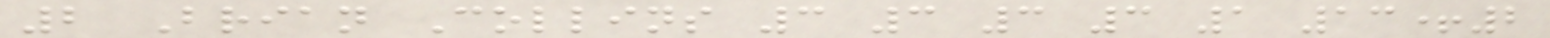2 Brian Collins 3 3 3 3 1 13+2
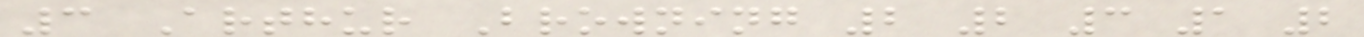3 Arthur Browning 2 2 3 1 2
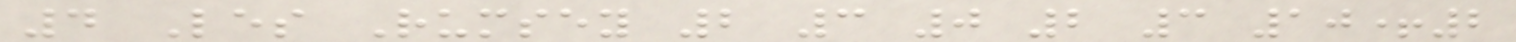4 Les Rumsey 2 3 0 2 3 10+2
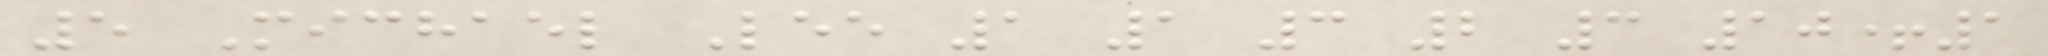5 Michael Lee 1 1 3 2 3 10+1
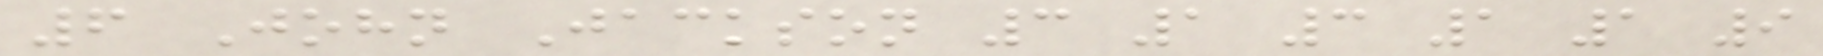6 John Jackson 3 1 3 1 1 9
